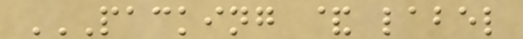PACKING & LABEL
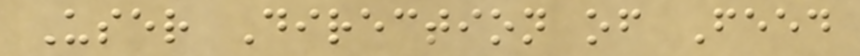User Direction of Feed
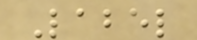Label
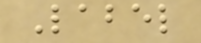Label
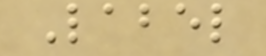Label
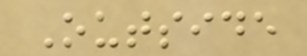Outside
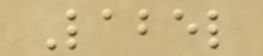Label
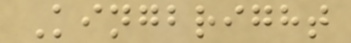Kingbright
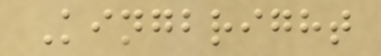Kingbright
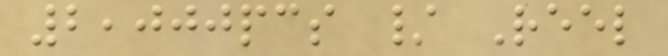2,000pcs / Reel
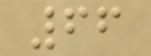66
